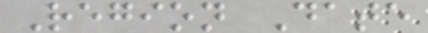Region Date
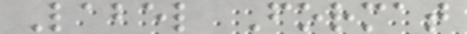Label Format
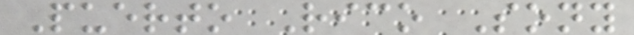Puerto Rico Sony
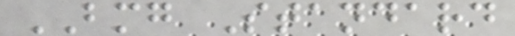BMG Standard
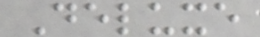Deluxe
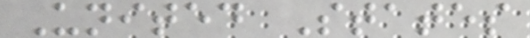United States
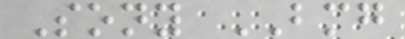Sony BMG
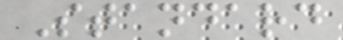Standard
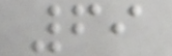69
